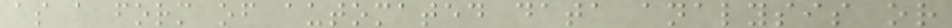as a form of automated data analysis or
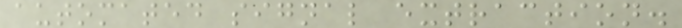automated signal extraction.
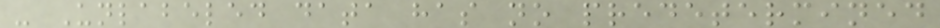- Unlabeled data has no predetermined
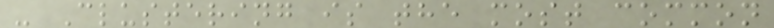- Clustering is the most common
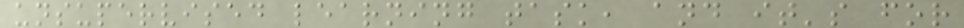unsupervised learning task, and it's for
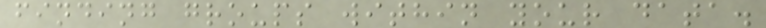finding groups within your data.
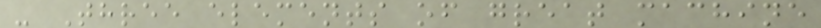- Three elements of great machine
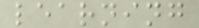learning
